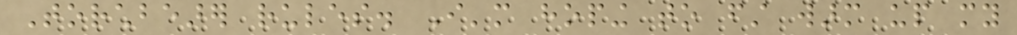Torchbearer rules. I'm hoping to first warm up my
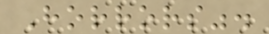Horrors".
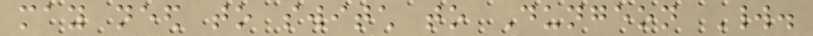may need to switch to Dungeon World.
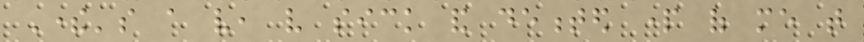There's a very, very sick and demented part of me that
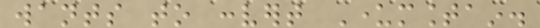wants to convert Undermountain.
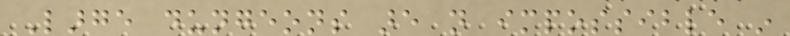Large dungeons are not impossible in
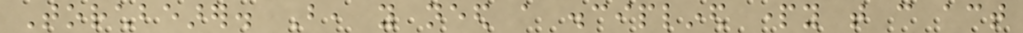Torchbearer. But, you need a disciplined party that can act
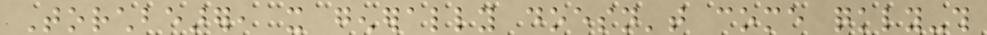Torchbearer, it generally doesn't come quickly-this
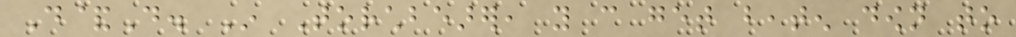D&D. In Torchbearer, you can get beaten down to
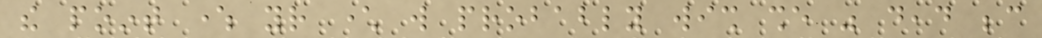the point where your character will probably wish she was dead because
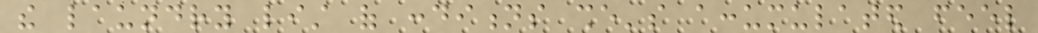the laundry list of conditions she's accumulated feel
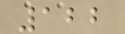122
